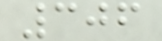306
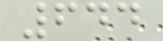644
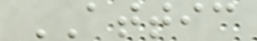ATTIC
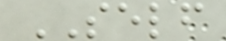SELF
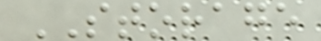STORAGE
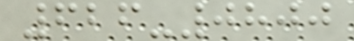626-0800
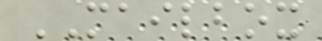MAILBOX
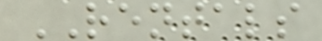RENTALS
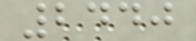2440
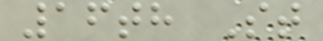16th St
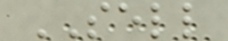SELL
